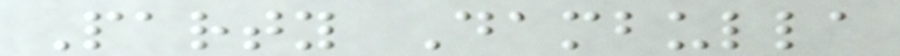Party Dambulla
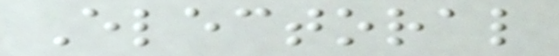Electoral
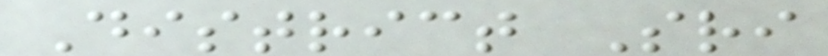District Sri
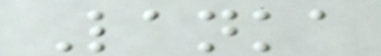Lanka
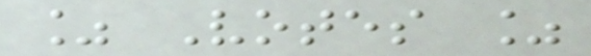% Votes %
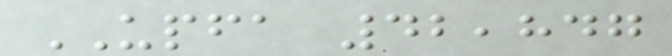UPFA 42,847
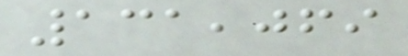131,069
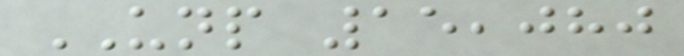UNP 15,080
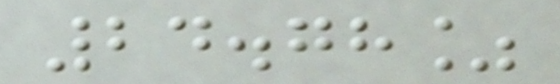24.78%
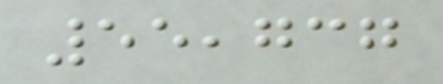55,737
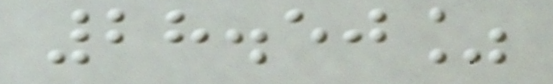28.50%
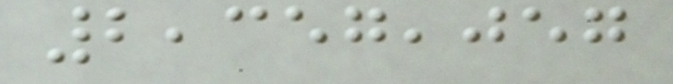2,357,057
